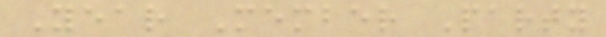Year Member Party
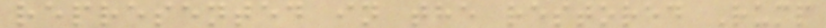represented in the restored Rump
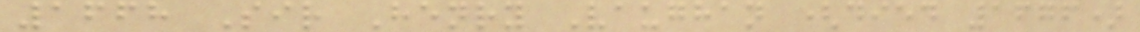1668 Sir Henry Vaughan (died 1676)
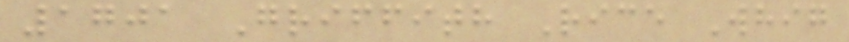1701 Griffith Rice Whig
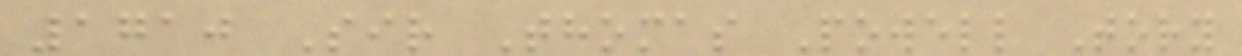1710 Sir Thomas Powell Tory
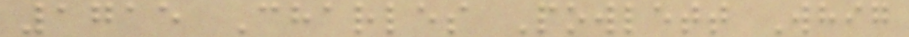1715 Charles Powlett Whig
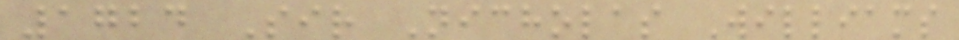1724 Sir Nicholas Williams
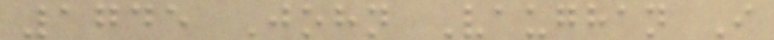1745 John Vaughan I
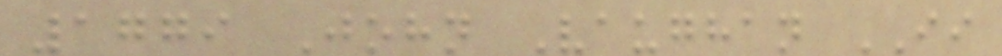1779 John Vaughan II
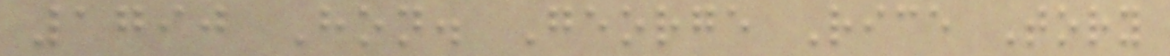1790 Hon. George Rice Tory
